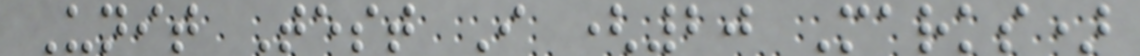Unit Test I (20 Marks)
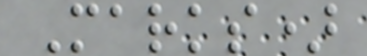Marks)
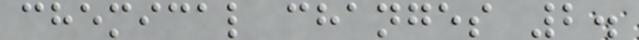chemical changes 2.
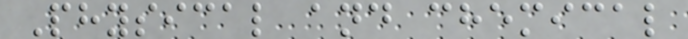Physical and chemical
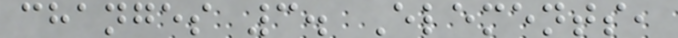changes 3. Elements,
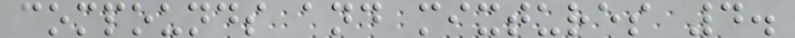compounds and mixtures 4.
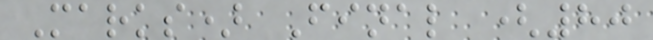Marks) Final (80
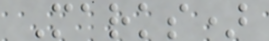Marks)
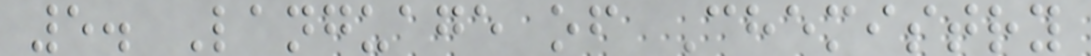5. Language of Chemistry
